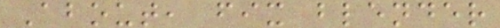About, fix blender
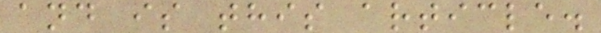and is this article.
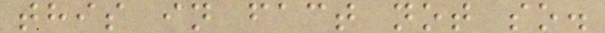this in fact not so.
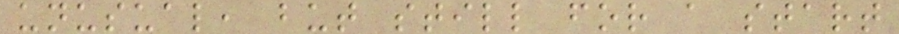unusual, but still for a start
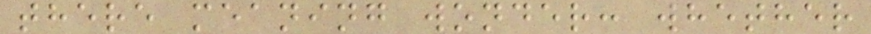there meaning wonder: whether
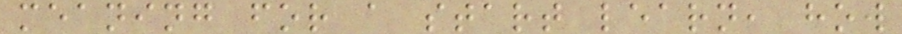meaning for a start learn, how
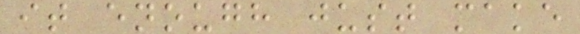it enough just make
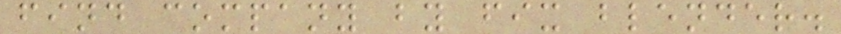find company by fix blender.
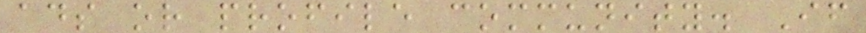ads or profile community. If
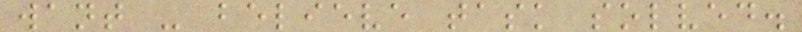want - believe task solved.
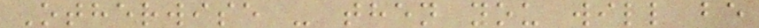Otherwise - then you will be
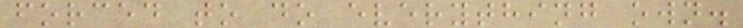forced to do everything own.
